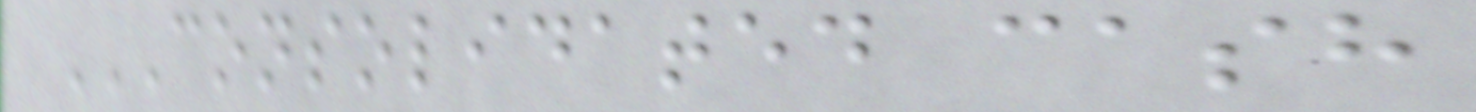CONSOLIDATED CASH
